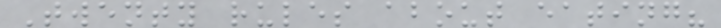Twenty rules about eating?
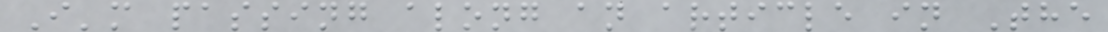I'm passing along an article in The
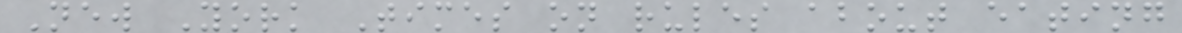New York Times on rules about eating
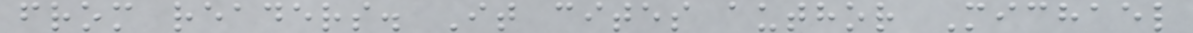from readers. It cites author Michael
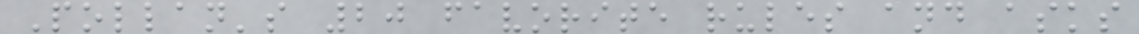Pollan's 20 favorite rules and asks
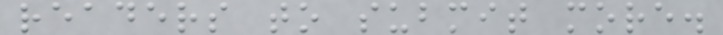readers to submit more.
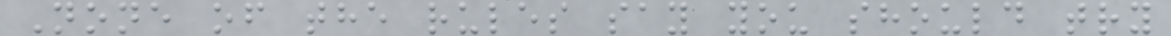None of the rules say you should try
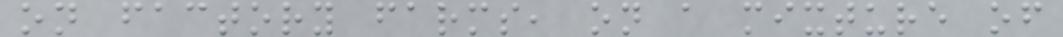on factory farms, on a mixture of
